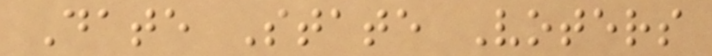Date State Voters
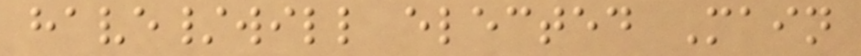have/will elected Main
